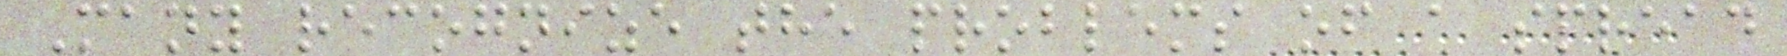Many recognize the problems of a spread
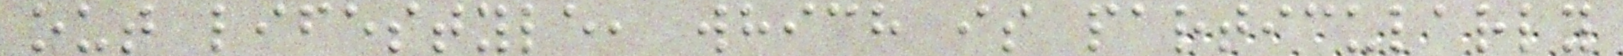out lifestyle, which is particularly
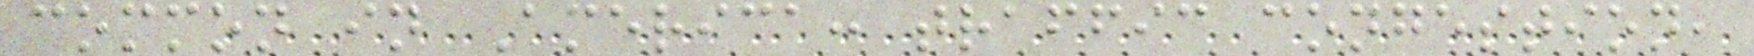common in America: traffic congestion,
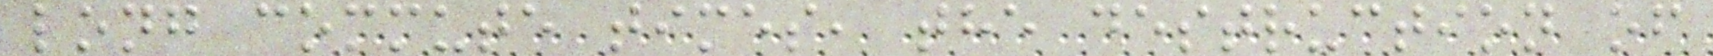long commute times, the destruction of
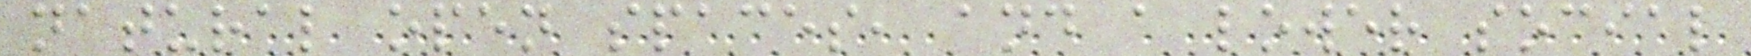natural open spaces, and a lower social
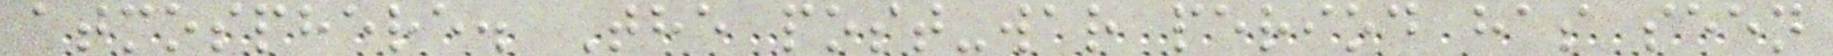atmosphere. The post-war period has seen
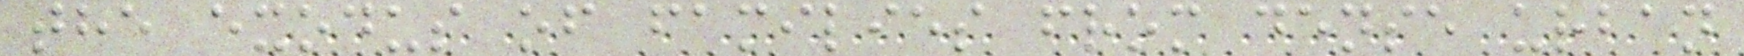the exodus of families from dense urban
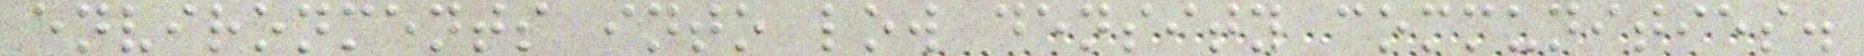environments into low density communities.
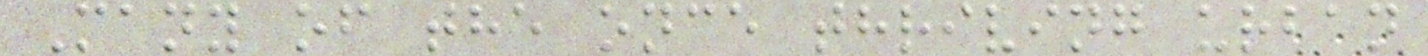Many of the once thriving urban
